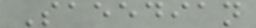Saeedian
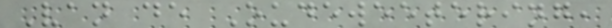Van de Oudeweetering,
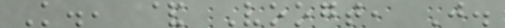K., & Voogt, J.
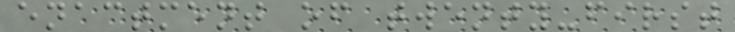enactment of twenty-first
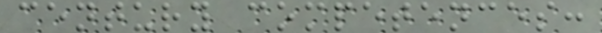century competences:
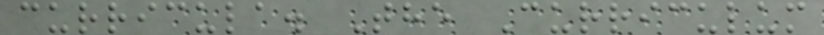curricula. The Curriculum
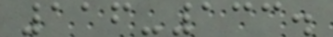116-133.
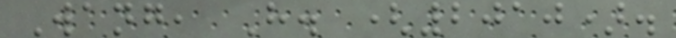Wang, H. (2010).
